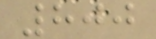800
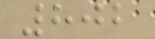802
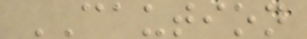CAUTION
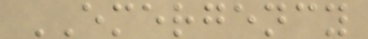EMERGENCY
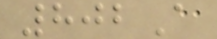802A
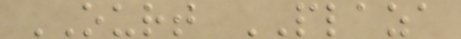OURT PLAZA
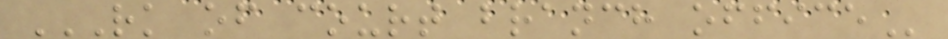RK OF COURT BRANCH OFFICE
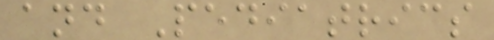and Pediatrics
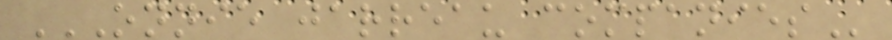ONNIE JARREAU COMPANIES
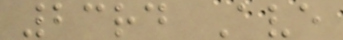23rd Ave
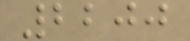2200
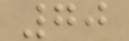70
